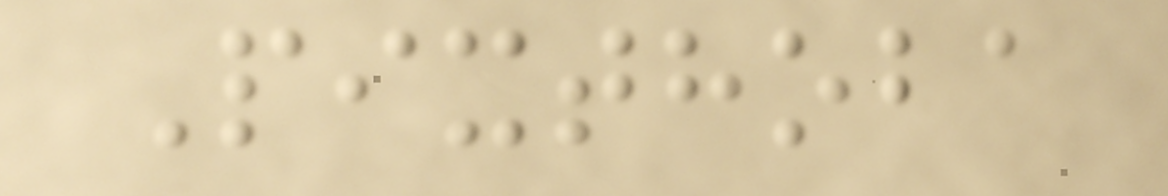Pixthoba
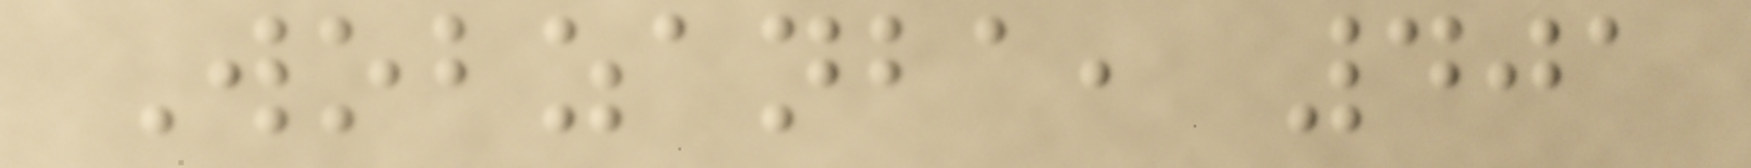Wobzanba, 401
